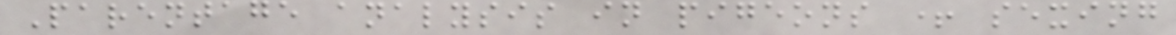Parentage analysis in pigeons + sexing
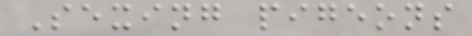Sexing pigeons
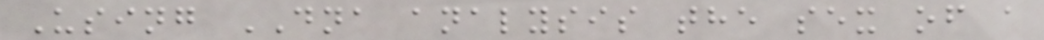Using DNA analysis the sex of a
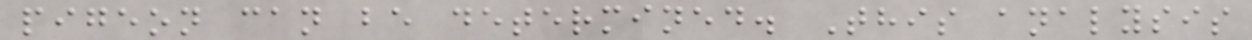pigeon can be determined. This analysis
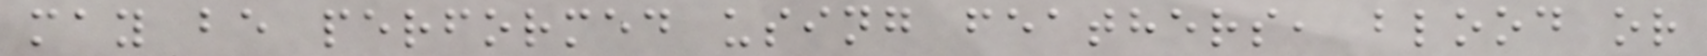may be performed using feathers, blood or
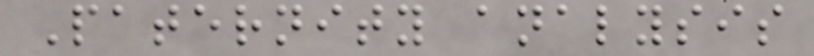Paternity analysis
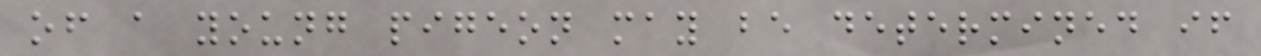of a young pigeon may be determined if
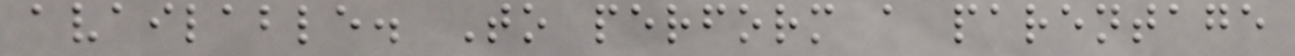available. To perform a parentage
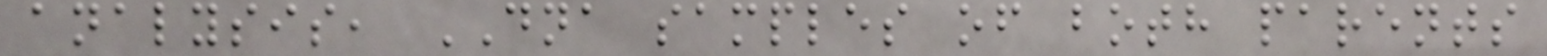analysis, DNA samples of both parents
